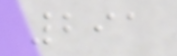291
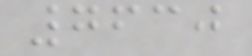7630
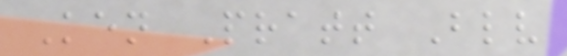Ken Pratt Blv
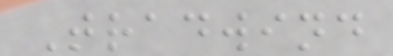Tradwind
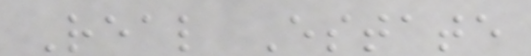Real Estate
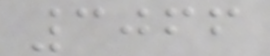3066
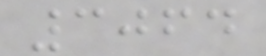3064
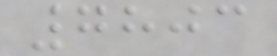7803
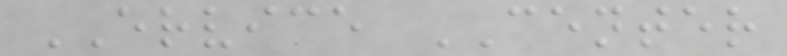ERVICE CENTER
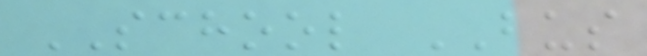SCHOOL BUS
